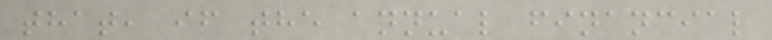that, if the annual financial
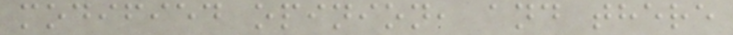modified opinion, and there
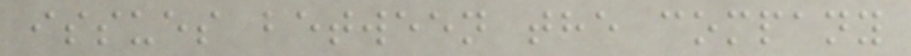issues between the company
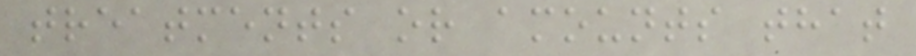treatments or amounts that
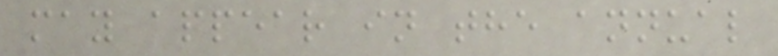may appear in the annual
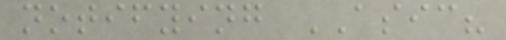notifying ASIC?
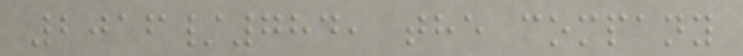2016/784, the company
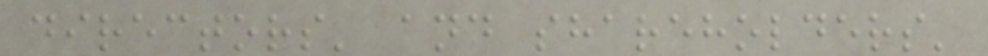directors' and shareholders'
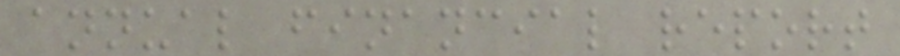annual financial report
